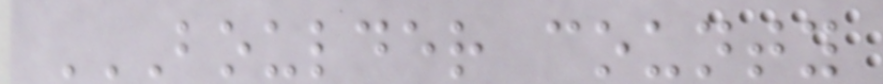BOULDER COUNTY
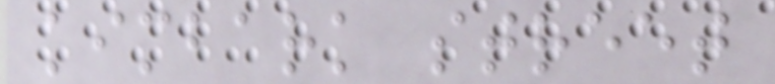kimbark street
